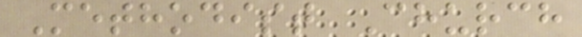Methodist Church
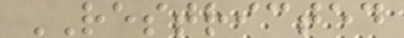RESTRICTED
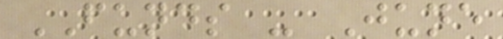FUNDS - June
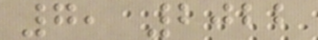7, 2022
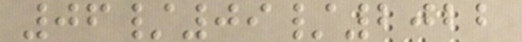06/09/2022
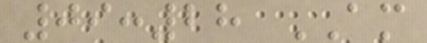09:28 AM
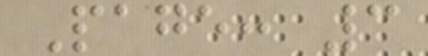Page: 3
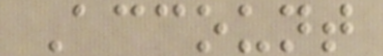Account
